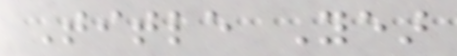Title Year
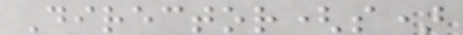Director(s)
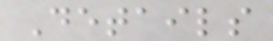Details
